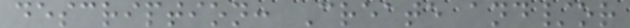description: Create and/or
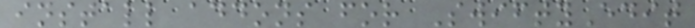install addons for SwiftyEdit
